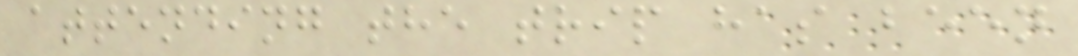attending the trip has been
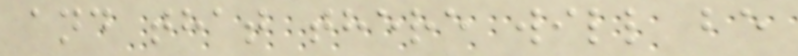and that there will be
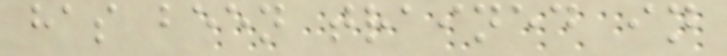has been trained in
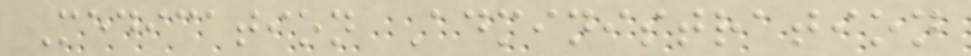Medication Administration
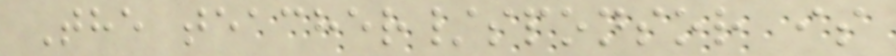The teacher/sponsor is
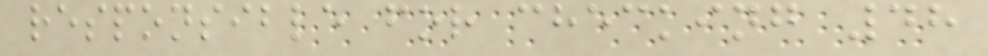responsible for checking 48
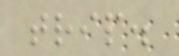trip.
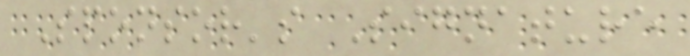Sponsor's Signature
